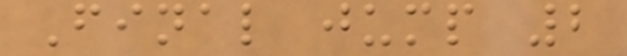Final jump 2
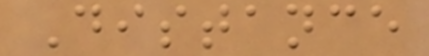Distance
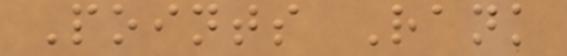Points Rank
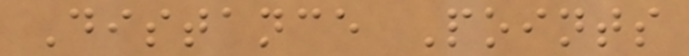Distance Points
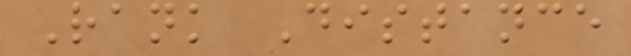Rank Distance
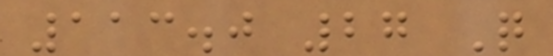113.0 27 Q
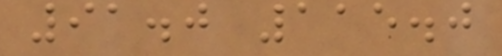91.0 115.0
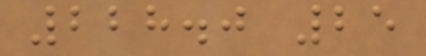228.0 25
